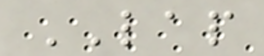LAP
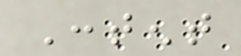Content
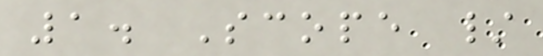1. Scope /
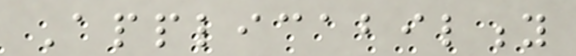Applicability
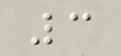3
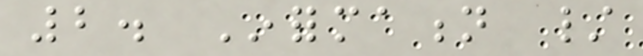2. Information /
